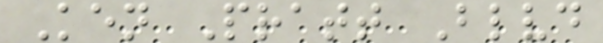Ken Pratt Blvd
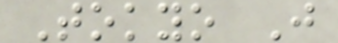Tokyo J
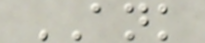ANK
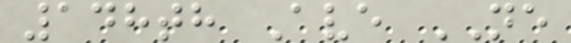148th Ave NE
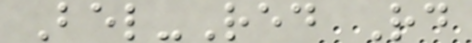Bel-Red Rd
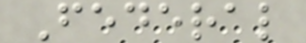Federal
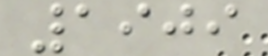1909
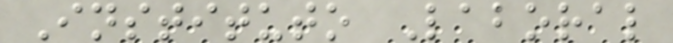Instituto Laboral
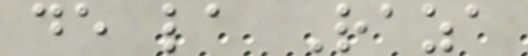de la Raza
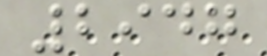2947
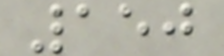150
